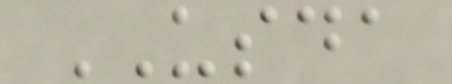USDA
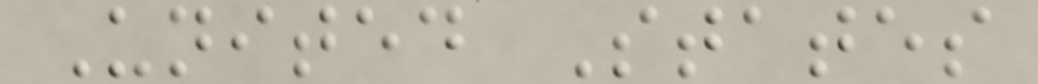United States
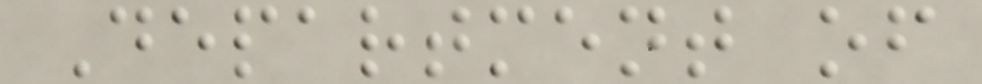Department of
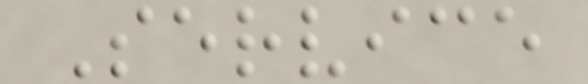Service
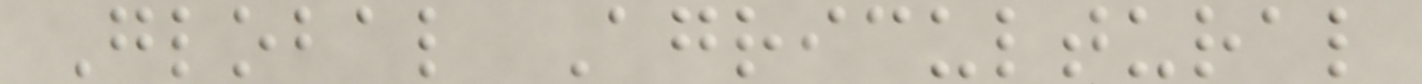Global Agricultural
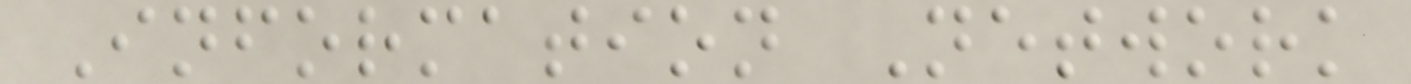Information Network
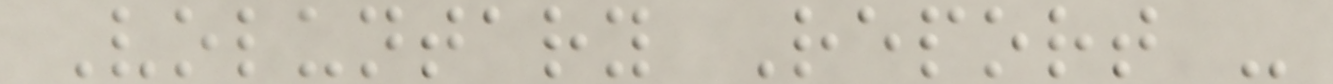Voluntary Report -
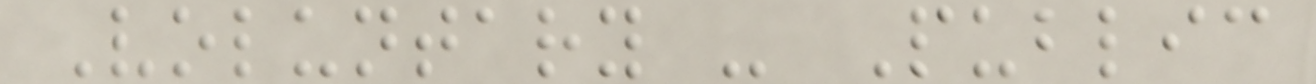Voluntary - Public
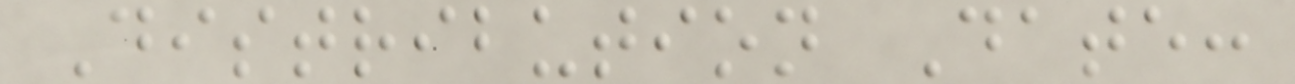Distribution Date:
